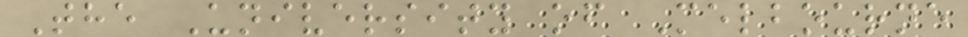The University of Melbourne
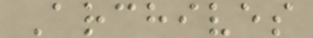Archives
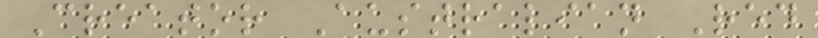Creator Australian Red
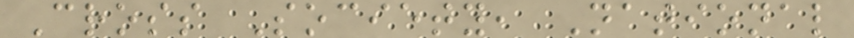Cross Society, National
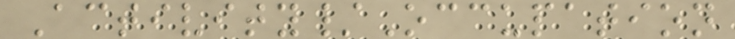Activity/Occupation
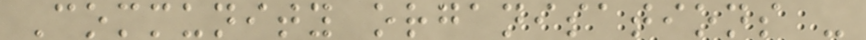Community organisations -
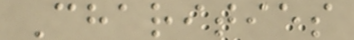Charities
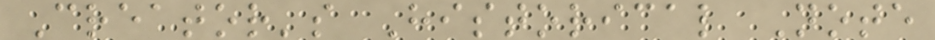Creator's Historical Note
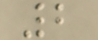2
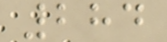284
